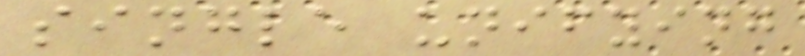single unifying
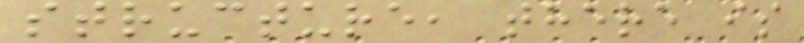structure, there is
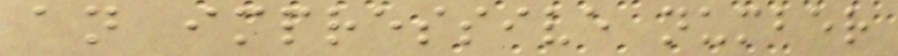an impressive number
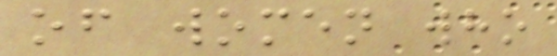of women who
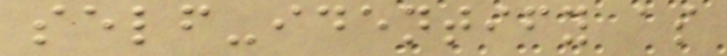self-identify as
